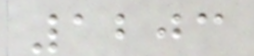1203
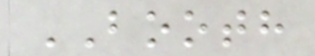BOOTH
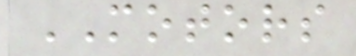MOTORS
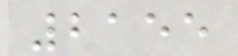2155
